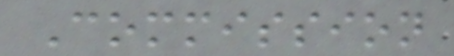Commission
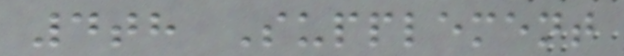4th Supplement
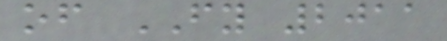of FY 2011
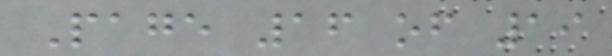Page 16 of 19
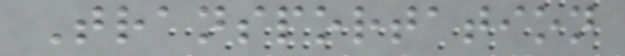Transportation
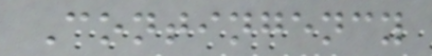Contingency
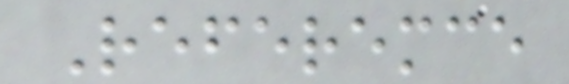Referemce
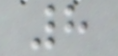8
